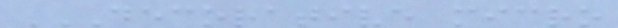DECORATIVE MICRO
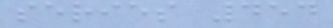series 454
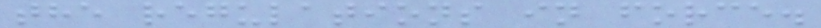the regulations in force.
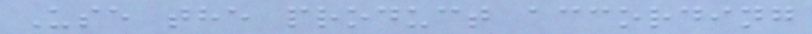Use the product according
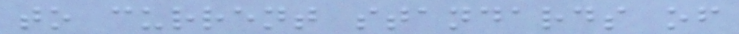to current standards of
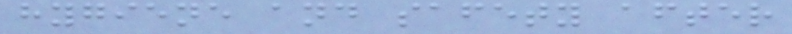hygiene and safety after
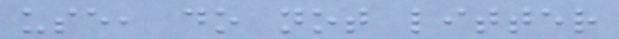use, do not litter
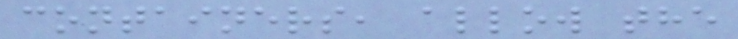containers, allow the
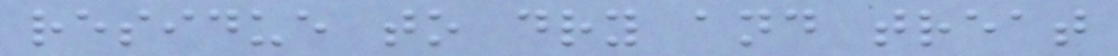residue to dry and treat
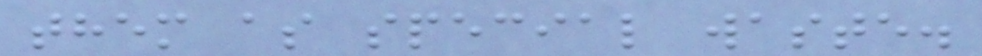them as special waste.
